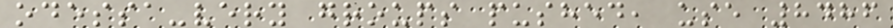odessa-very groups pushed, use 8486
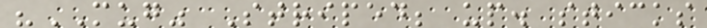"MUG" Striped; up. sticks
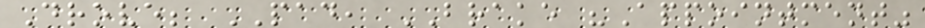Drove; PAD, BRAKE "Appointment"
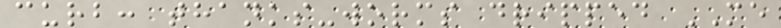curb: thanks-worms dripped ME
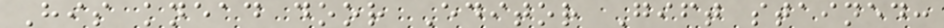His knead door Editor Gift stained:
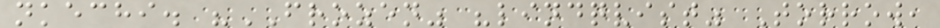nkechi. "FROZEN" "lindqvist" Torrow,
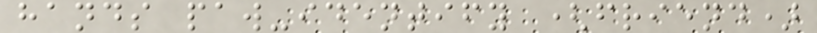hands paw-identify (friend)
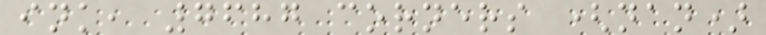ink, 7687 corners (nan)
